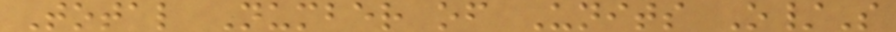Total Number of Units O/S
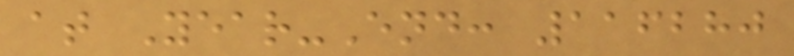at Year-End: 116280
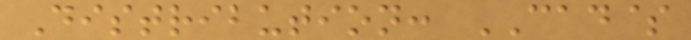Distribution: CAD$
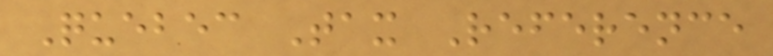Quebec Tax Reference
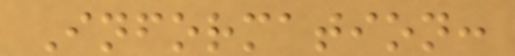Information:
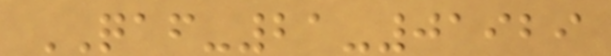QAF-21-01929
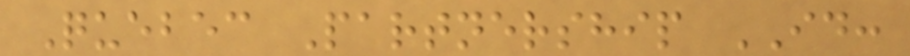Quebec Partnership ID:
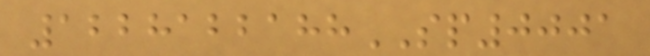1228122188SP0001
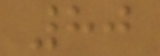80
